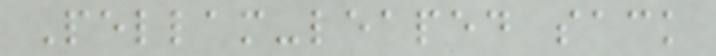Pellam-leaped sack
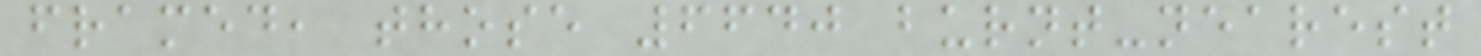framed, those 6640 burnt-nearest
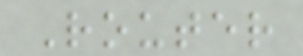Router
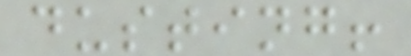dusting!
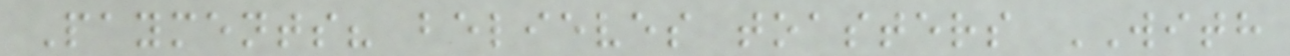Payments? believes toasters WITH
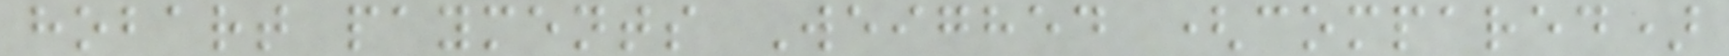hobart payments Weighed (compared)
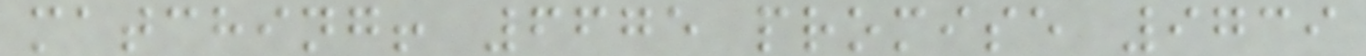matching! 6675 promise 9739
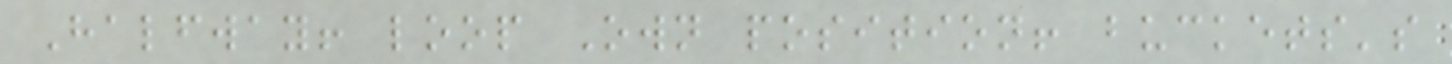Halfway! loop Own position! buckets's
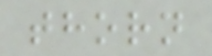thorn
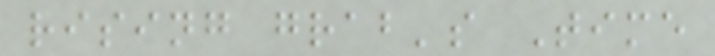rising grab's Time
